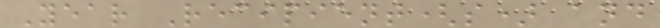Year Recipient(s) and
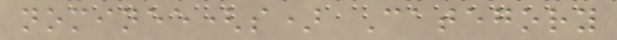nominee(s) Category
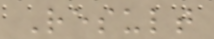Result
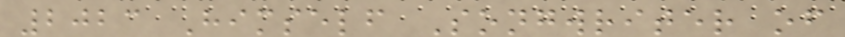2023 Himself Songwriter of
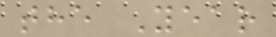the Year
